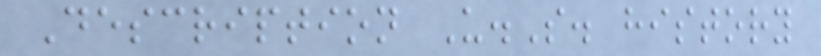Description U.S. history
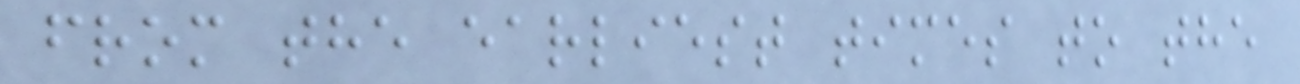from the earliest times to the
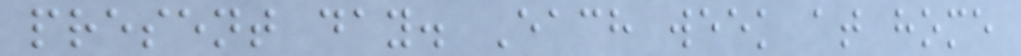present day. Each week at home
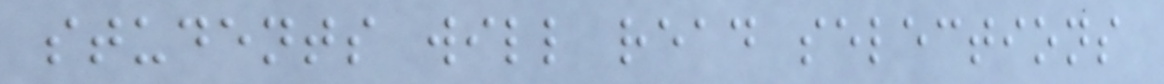students will read selections
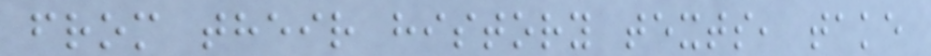from their history texts, take
